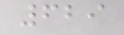629
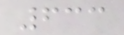633
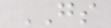GS
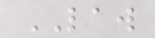LAW
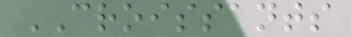CROISSANTS
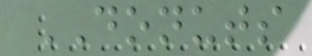DONUTS
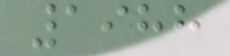1988
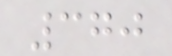370
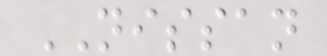NISSAN
